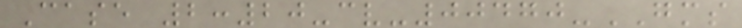Case 2:20-cv-00470-GMS
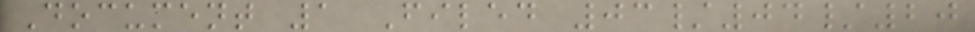Document 1 Filed 03/04/20
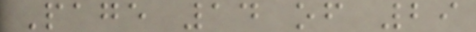Page 14 of 29
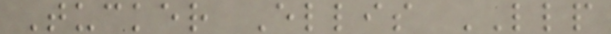Tucker Ellis LLP
